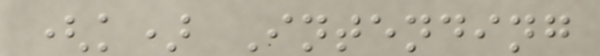(k) Intending
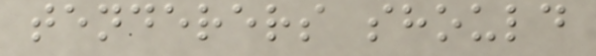tenderers should
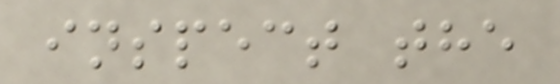inspect the
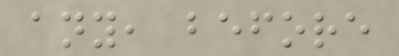any, before
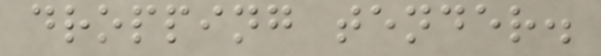dropping tender.
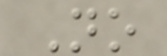No
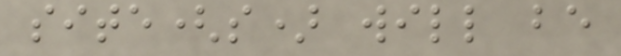site(s) will be
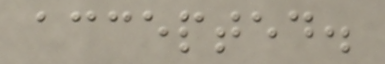accepted.
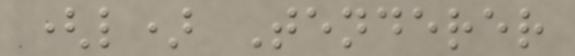(l) Tenderer
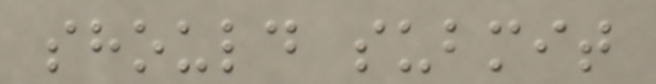should submit
